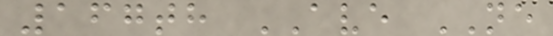167th AVE NE
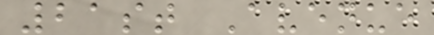21st Avenue
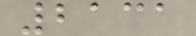2131
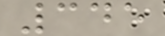345
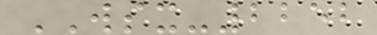WSX-2252
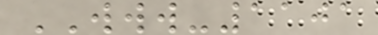WWW-1101
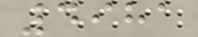4981
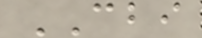CBI
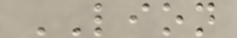LION
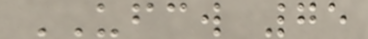UFCW 75
